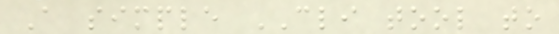A simple CLI tool to
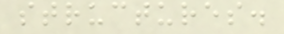structures.
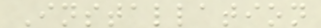Installation
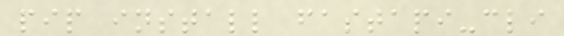pip install fastapi-cli
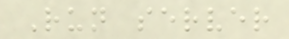Run server
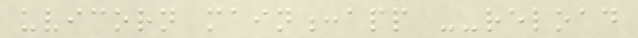uvicorn main:app --reload
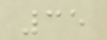35
